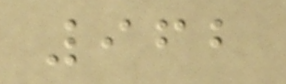962
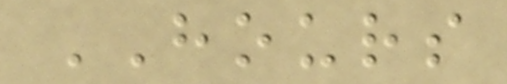HOURS
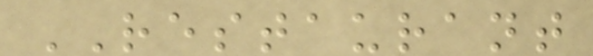RESTAURANT
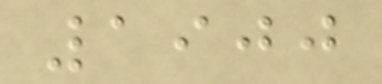1900
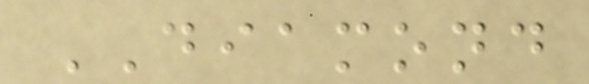DIAMOND
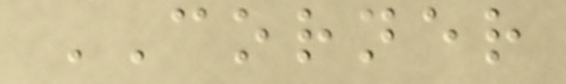CORNER
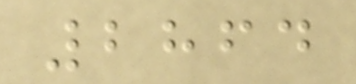2864
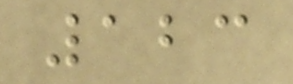123
